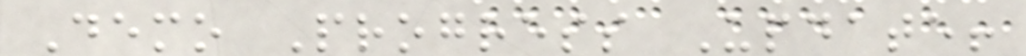Demo Progress Update!
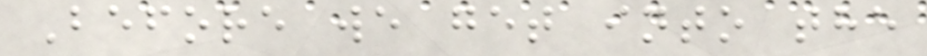Before we get into the
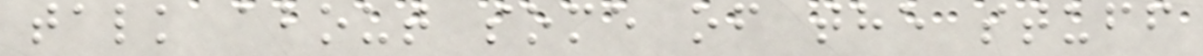talk about some of the stuff
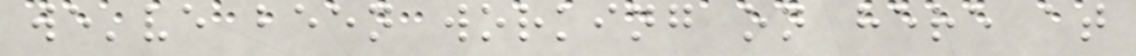we've been working on here at
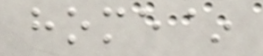home~
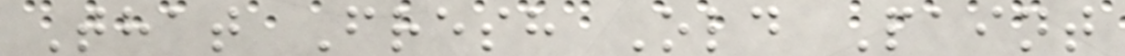That Fresh Old Paint
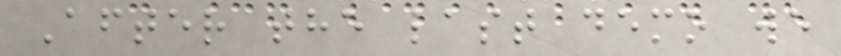After the last demo we
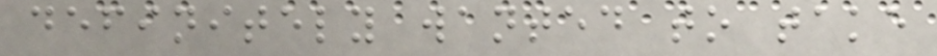definitely wanted to take
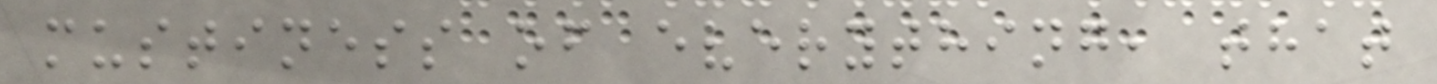mustiness of everything, that
